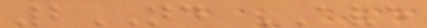2ND AVE
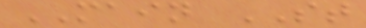MAIN ST
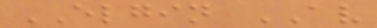ELGIN AV
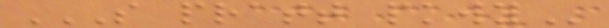S PRATT PKWY
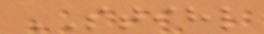STIHL
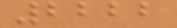2222
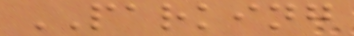PARKING
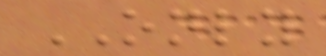ONLY
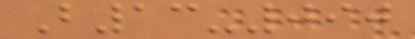B13-090
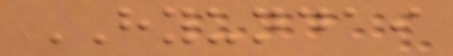HYUNDAI
